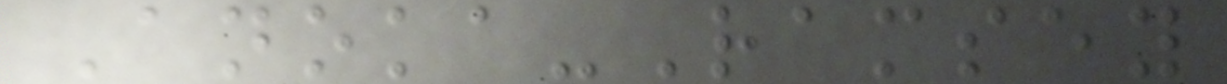Anoka-Ramsey
